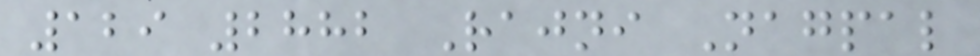129 2882 Rajni Nagpal
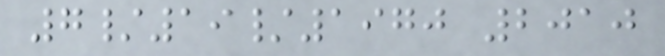7/19/1970 2010
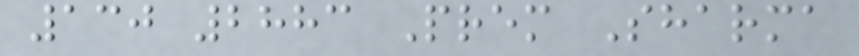130 2883 Prem Sharma
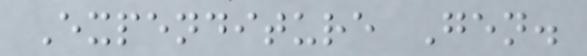Expenditure Gen.
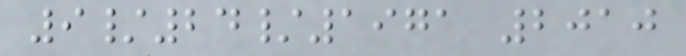9/24/1971 2010
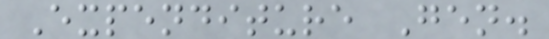Expenditure Gen.
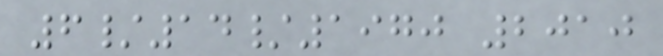6/14/1970 2010
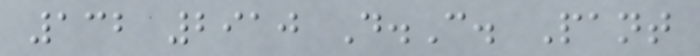132 2910 D.C. Pant
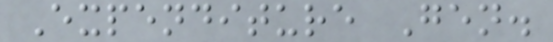Expenditure Gen.
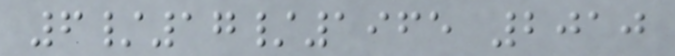6/17/1965 2010
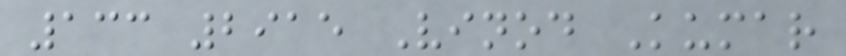133 2915 Vinod Kumar
